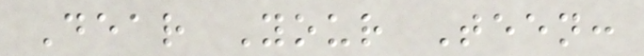Dear Your Teen:
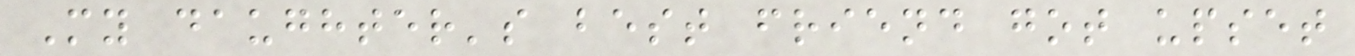My daughter's best friend got upset
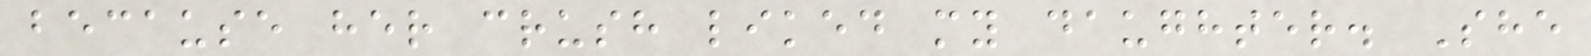because her crush liked my daughter. She
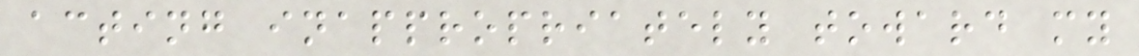acting inappropriately toward my
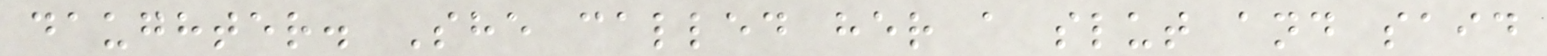daughter. She called her a slut and said
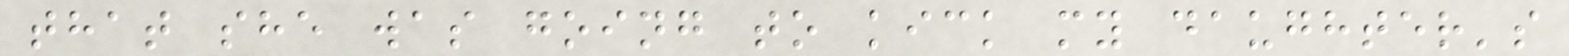that she was going to kick my daughter's
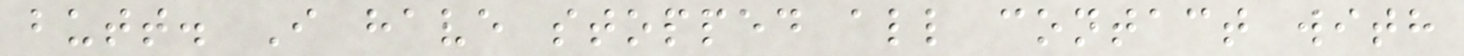butt. I have stopped all contact with
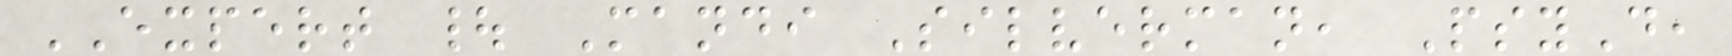EXPERT | Mandi Silverman, PsyD,
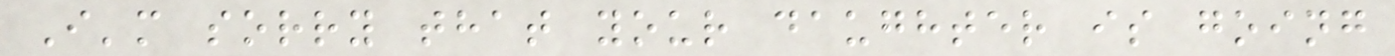I'm sorry that your daughter is going
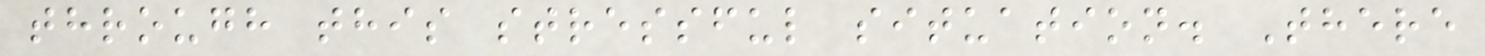through this stressful situation. There
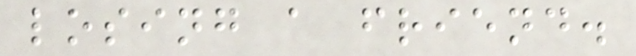losing a friend.
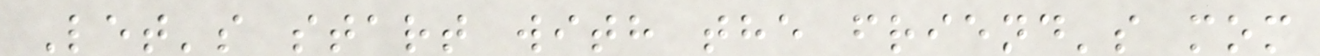Let's start with the friend's mom
